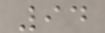94
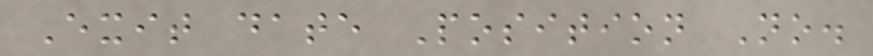Exit date Position No.
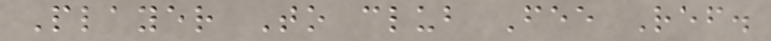Player To club Fee Ref.
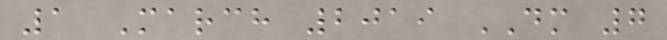1 March 2019 DM 7
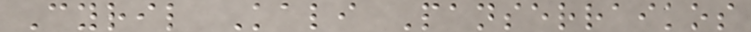Cyril Kali Panserraikos
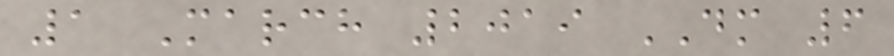1 March 2019 DM 6
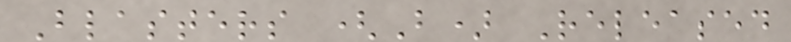Blasters (B) Released
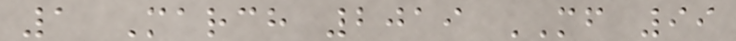1 March 2019 MF 99
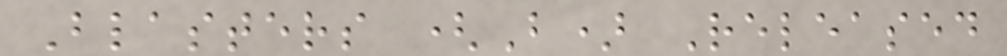Blasters (B) Released
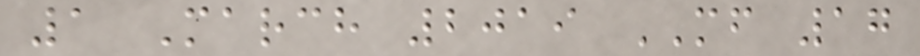1 March 2019 MF 17
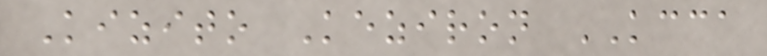Kizito Keziron KCCA
